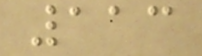113
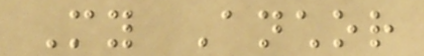My Anchor
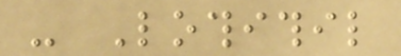- Lothithil
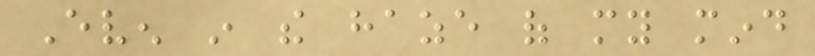Even in the haze of my mind
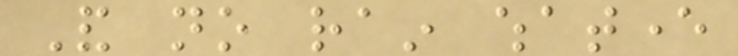And no rain whatever
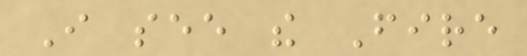I see the Fire
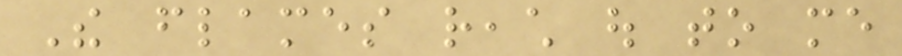The flames reach out to me
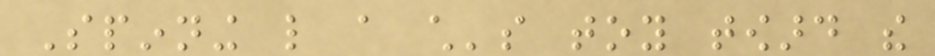Spinning like a child's toy toward the
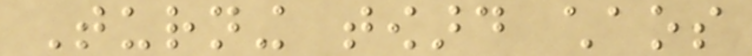Turning toward chaos
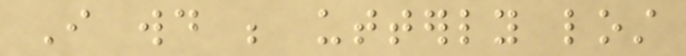I would be utterly lost
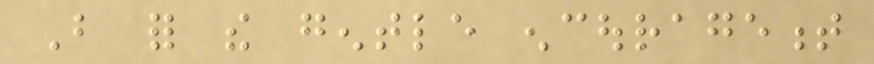But for the gentle encouragement
